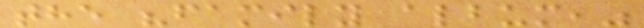the "family album,"
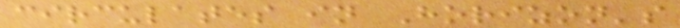circulates in Horizon's
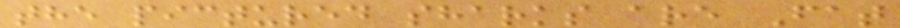the pictured sharks are Fat
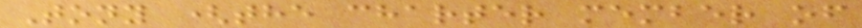Tony (the charter member of
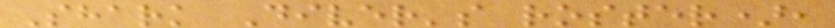Shark Diver's roster),
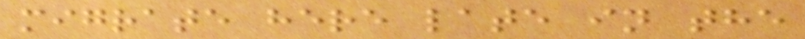migrate here late in the
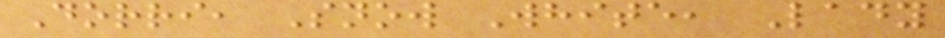Dorri, Snow White, Lady
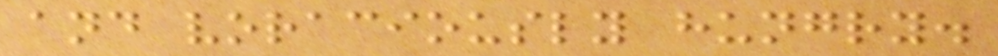and voraciously hungry.
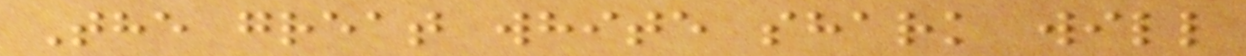The great white shark will
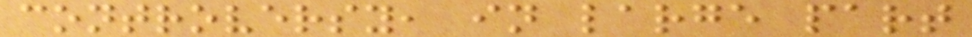controversy, in large part
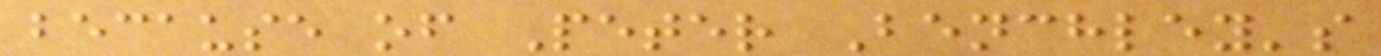because of Peter Benchley's
